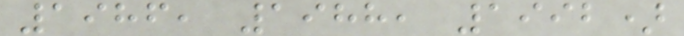1986, 1988, 1992)
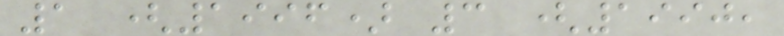1 (1996) 3 (1990,
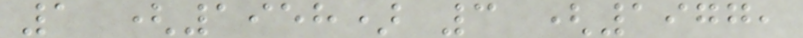1 (1958) 3 (1977,
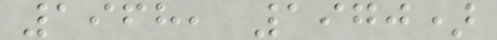1968, 1970)
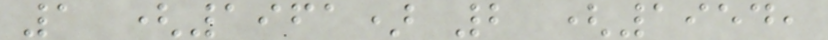1 (1961) 2 (1954,
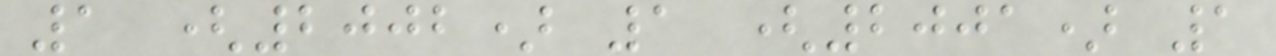1 (2002) 1 (2001) 1
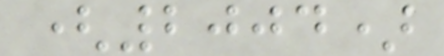(2004)
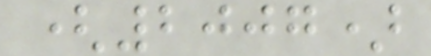(2007)
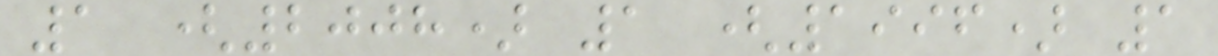1 (2008) 1 (1996) 1
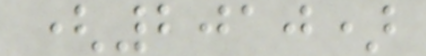(2010)
